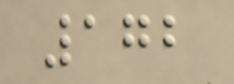172
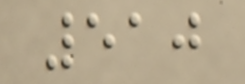510
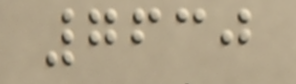7630
